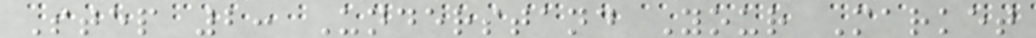Step 2: Understand Your Market
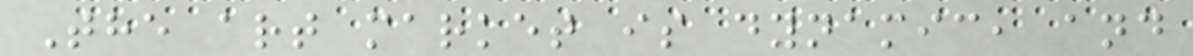The art market is dynamic, and
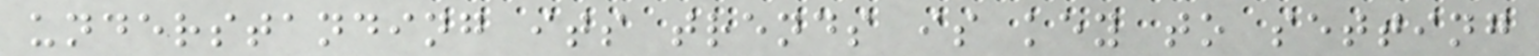understanding its trends is key to setting
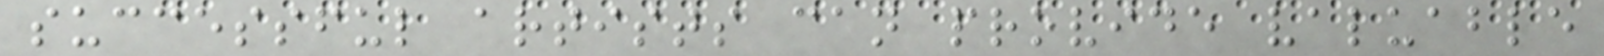successful artists can provide valuable
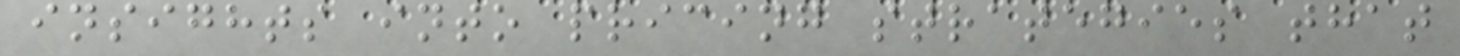insights into pricing strategies that
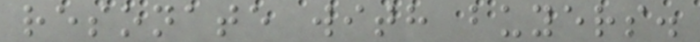resonate with buyers.
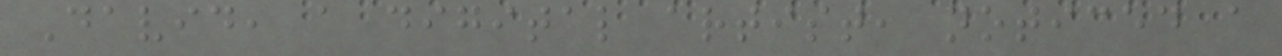David, a digital artist, noticed a
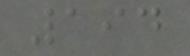194
